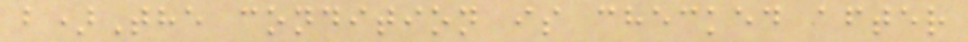b)The condition is checked after
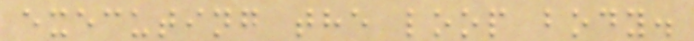executing the loop body.
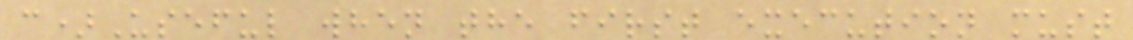c)Useful when the first execution must
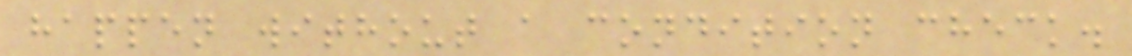happen without a condition check.
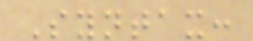Syntax:
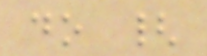do {
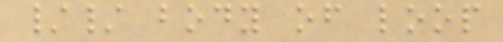// body of loop
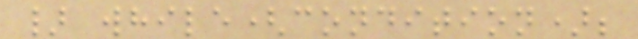} while(condition);
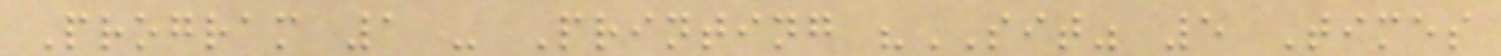Program 1 - Printing "SIT" 5 Times
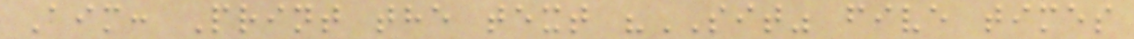Aim: Print the text "SIT" five times
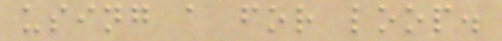using a for loop.
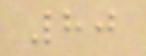80
